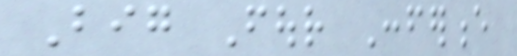Big Four Conference
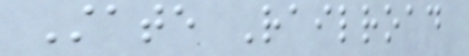State Railroad
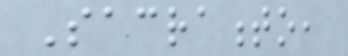Sacramento,
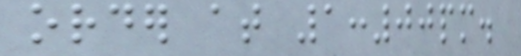order at 1:00pm.
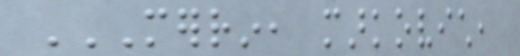MERRIN, MARKOVICH,
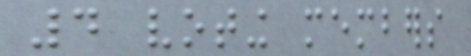4 voting members
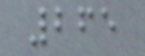265
